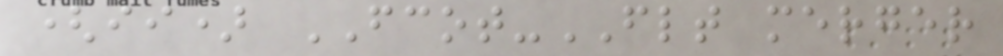(ii) FCOT-FLT merger
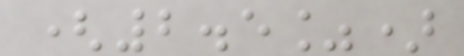(2.5%)
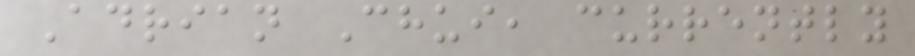Adrian Chui, currently
